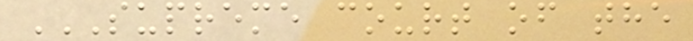SUPREME COURT OF THE
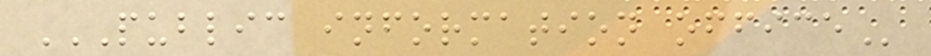PUBLIC INFORMATION OFFICE
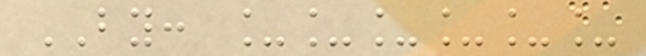BY: ______
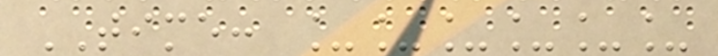TIME: ______
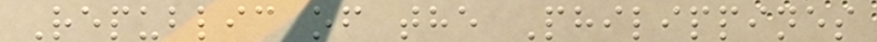Republic of the Philippines
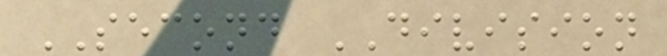SECOND DIVISION
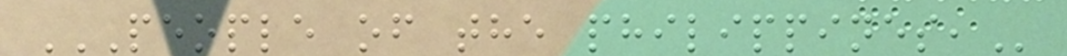PEOPLE OF THE PHILIPPINES,
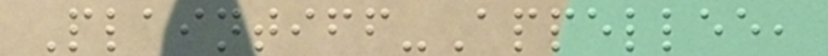Plaintiff-Appellee,
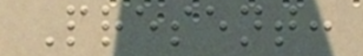Present:
